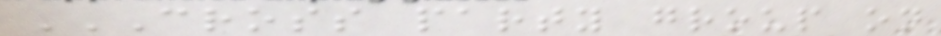CROSS PARTY GROUP ON
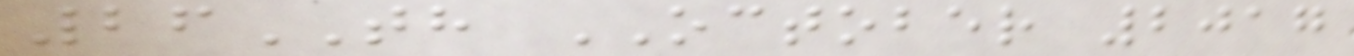26TH OCTOBER 2017
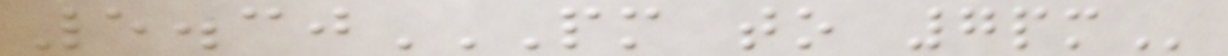5.30PM TO 7PM
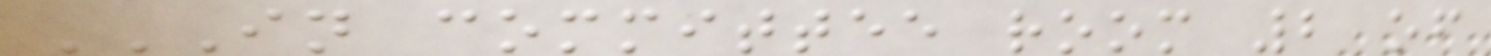IN COMMITTEE ROOM 2 OF
